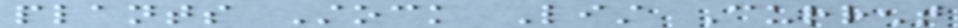plants Stock List Current
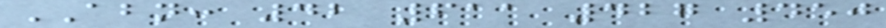ABN: 42 611 427 450
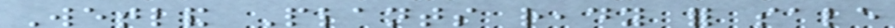Wetland Plants ready for sale
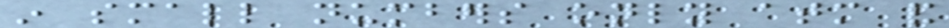in small numbers only atm and
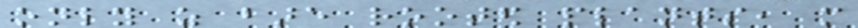only as bare rooted plants, more
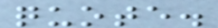quote.
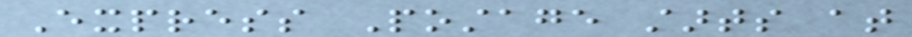Express Postage starts at
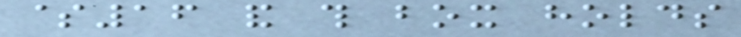$16 and this box holds
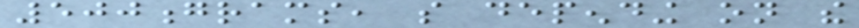500grams, so depending on the
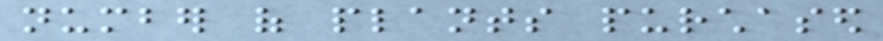number of plants purchased
